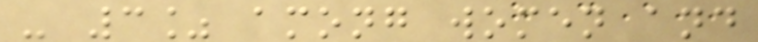- 3% among women and
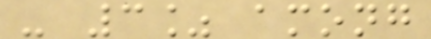- 3% among
